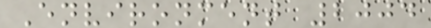Environment 2004
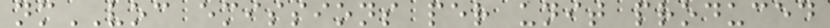nmVOC emissions per unit produced
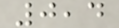0,4
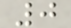0
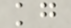kg
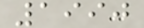1990
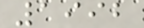1992
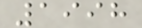1998
